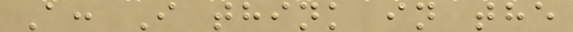A: I think in the
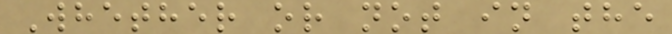Whether or not in the
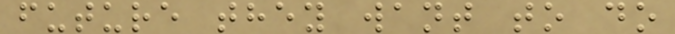future they want to do
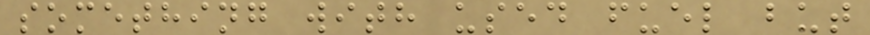something with used fuel but
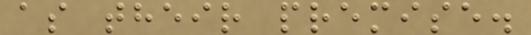as their premise.
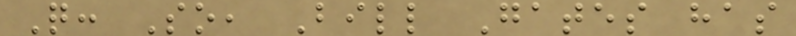Q: So, Bill Gates has
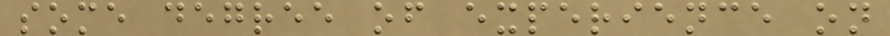some degree of experience on
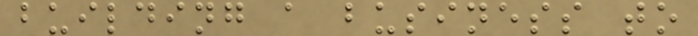building a business to
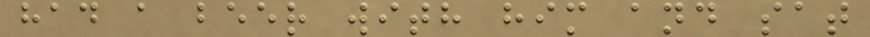had a beer with him and sat
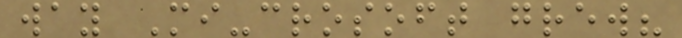way Mi-crosoft grew?
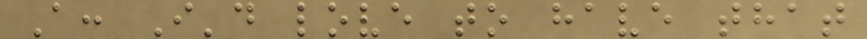A: I'd love to have that
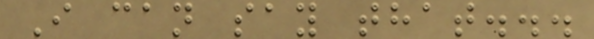I can say that...
